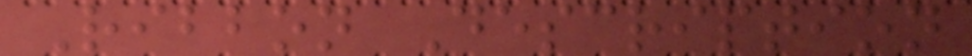Ribbon Description
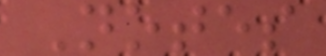Notes
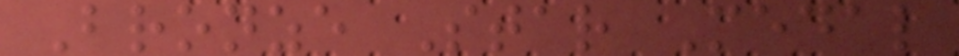Bronze Star Medal
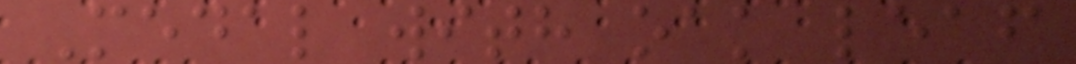Medal with oak leaf
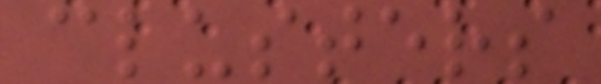clusters
